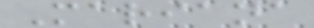Mariana
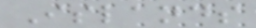Islands
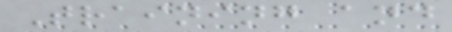Training and
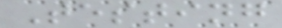Testing
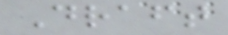Draft
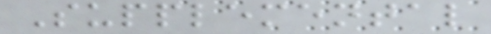Supplemental
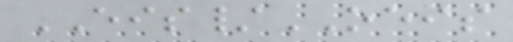EIS/OEIS
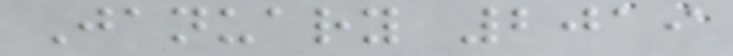January 2019
